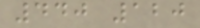440 120
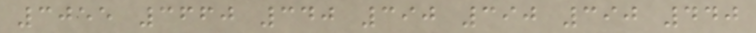3055 3660 340 390 390 390 440
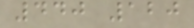440 120
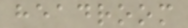headroom
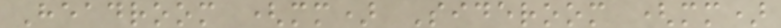Headroom (mm) Sideroom (mm)
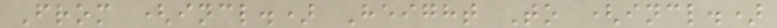From (incl.) Height To (incl.)
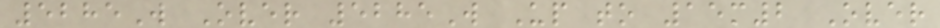5285W Over 5285W Up to 15m2 Over
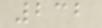232
